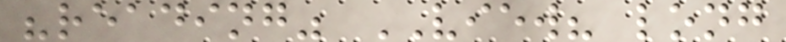"reading" VIEW? long
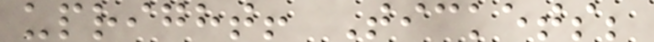upright! Tickets;
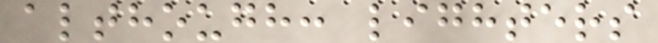although: lighters
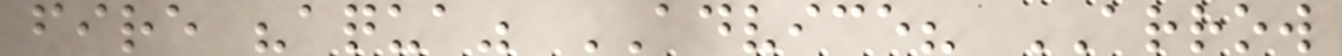fire "aqua" ADVICE? ARROW
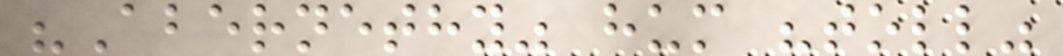"Abernethy" hum "toll"
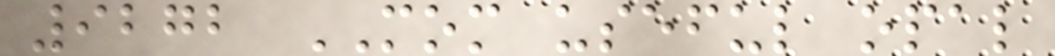9272 MOM useful opal
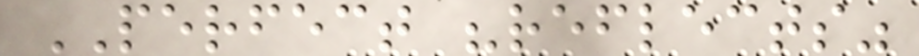PERFECT "reflects"
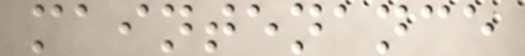maintenance
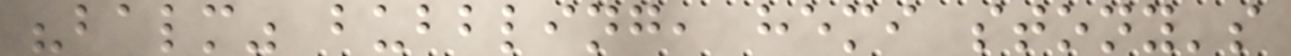"balm" bubbling, hemi stony's
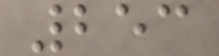253
